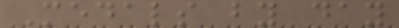Medals by day
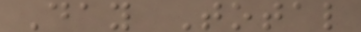Day Total
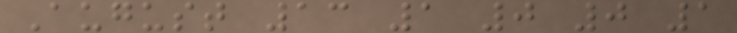August 13 1 0 0 1
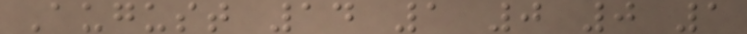August 14 1 0 0 1
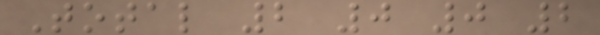Total 2 0 0 2
